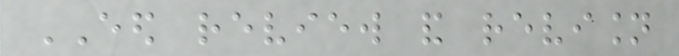EED review and revision
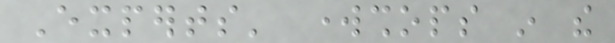Experts' workshops in the
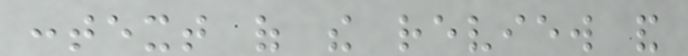context of the review and
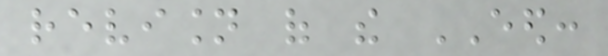revision of the EED:
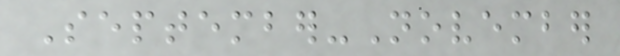September-November
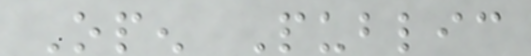Open Public
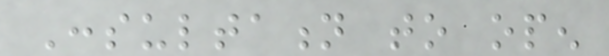Consultation to open
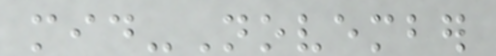mid-November
